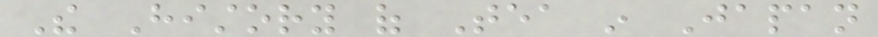The History of Tea in Japan
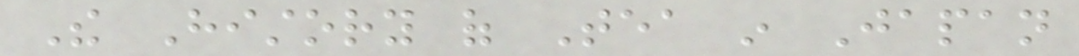The History of Tea in Japan
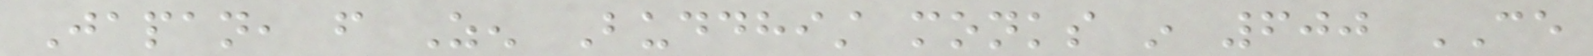Japan, from Zen Buddhist monks in 600 CE
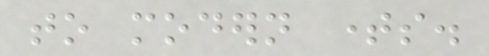to modern times.
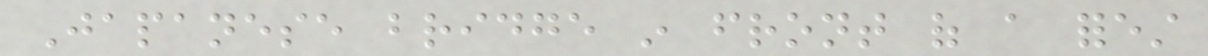Japanese bridge in front of a forest
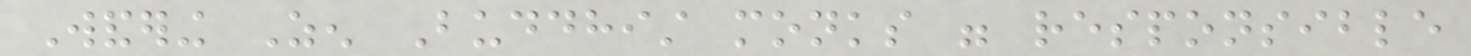Wandering Zen Buddhist monks were responsible
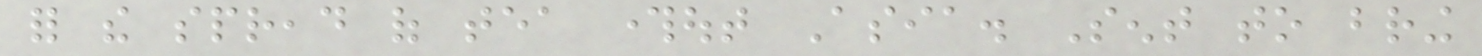for the spread of tea throughout Asia. Sent to bring
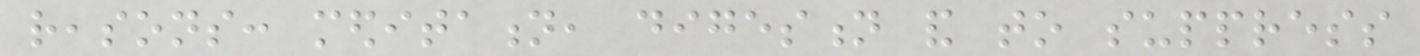reasons: meditation, digestion and to suppress
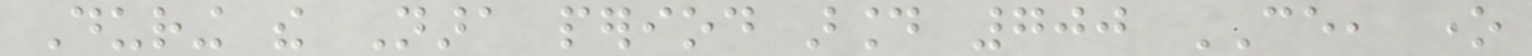During the Nara period around 700 CE, one
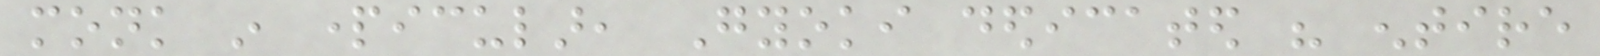monk in particular, Gyoki dedicated his entire
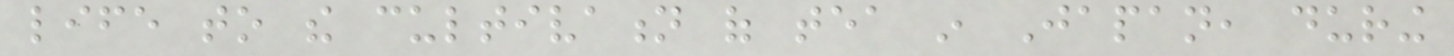life to the cultivation of tea in Japan, during
